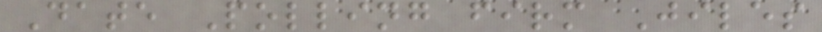Date Polling firm Jiles
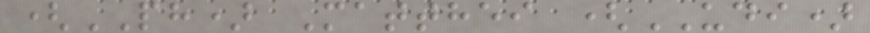(PH) Matthei (UDI)
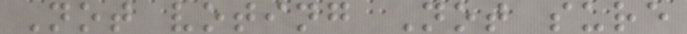Not voting Not sure
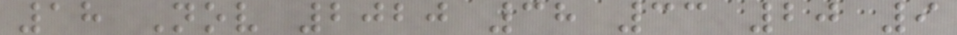18 Nov 2020 38 33 20 9
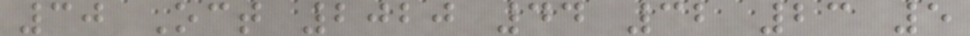30 Oct 2020 44 32 23 5
